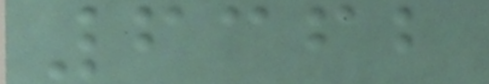6362
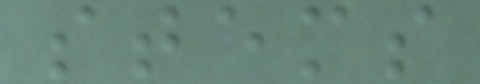stems
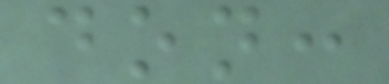don:
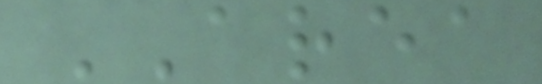AREA
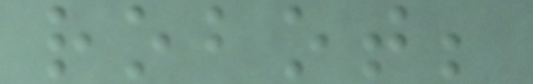robot;
